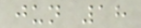jun 18
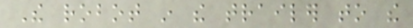The robot in the trailer to the
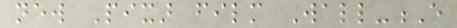new Pixar film Wall-E
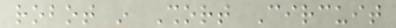robot in Short Circuit
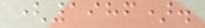(1986).
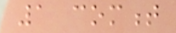1 comment
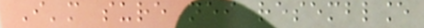I'm sure neither resemblance
